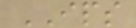IPS
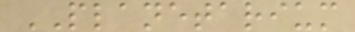PLANETARIUM
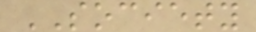SOCIETY
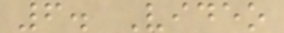6. Video
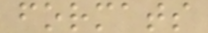formats
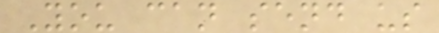You can send us
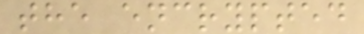the encrypted
